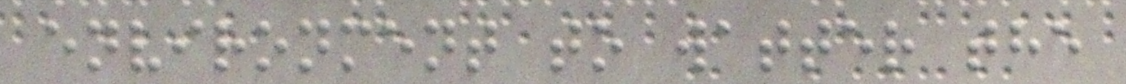environment to watter the
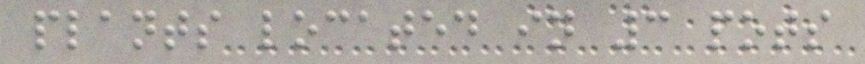plants located in 3 pots
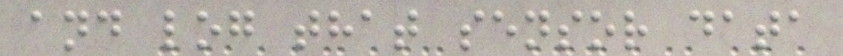and log that sensor data
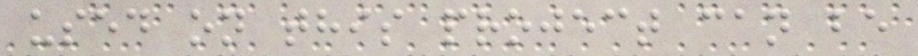used on this project can be
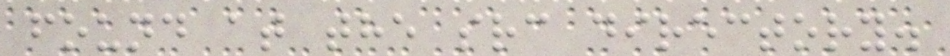found at the src directory.
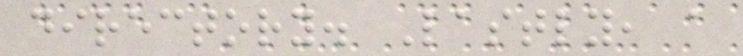directory. Lastly, a
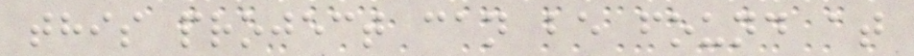this project can be found at
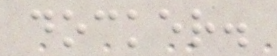docker.
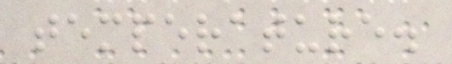temperature.
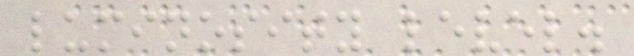luminosity level.
